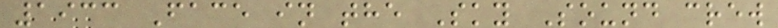1933 Face in the Sky Sound crew
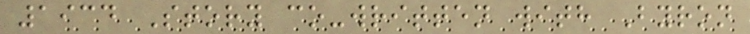1934 Story co-written with Byron
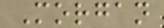Morgan
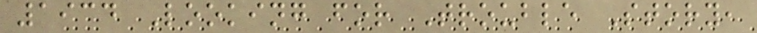1934 Looking for Trouble Story,
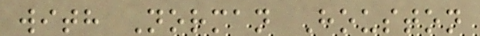with Norman Houston
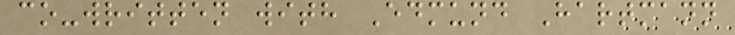co-written with Edmund Hartmann
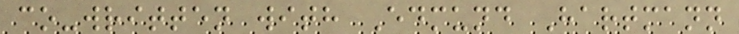co-written with Edmund Hartmann
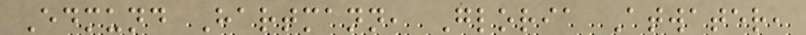Edmund Hartmann, Gloria Atwater,
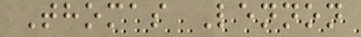Thomas Lennon
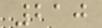210
